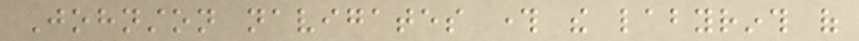Johnston navigates through the labyrinth of
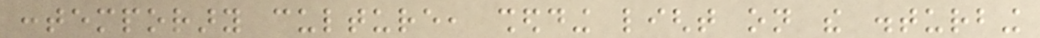contemporary culture, shedding light on the disturbing
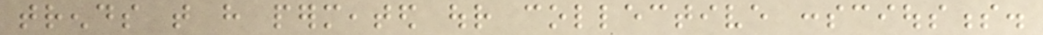trends that have permeated our collective consciousness.
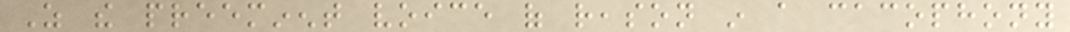As the preeminent voice of reason in a cacophony
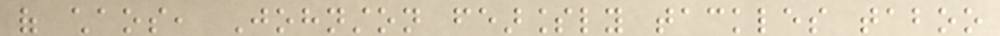of chaos, Johnston fearlessly tackles taboo
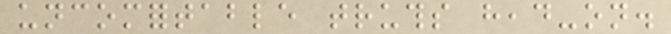uncomfortable truths head-on.
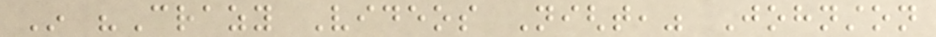In "Crazy Videos Night," Johnston
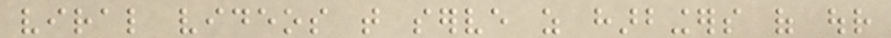viral videos that serve as harbingers of our
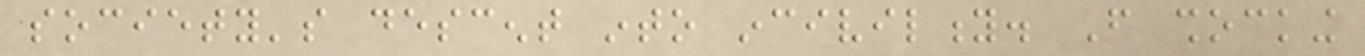society's descent into incivility. From shocking
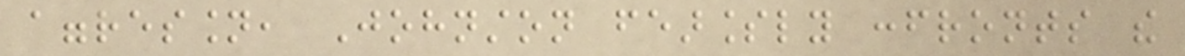aggression, Johnston fearlessly confronts the
